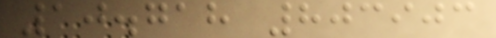10.718 803903
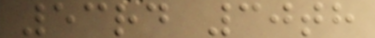53rd 30th
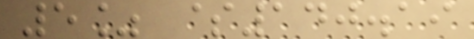5% $140.19
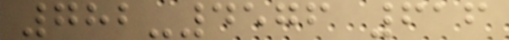782-4576 616
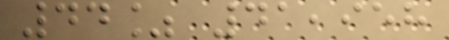44% 41,958
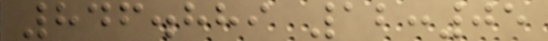846.889 12:05
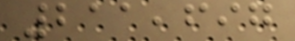211,697
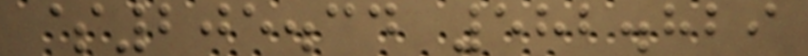$205.34 582.829
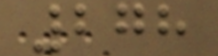278
